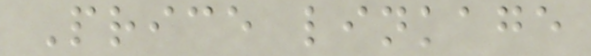Price linkage
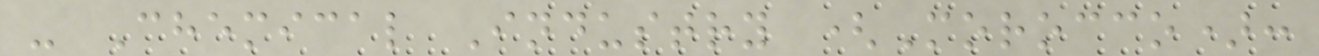- Chemical Industry (Morocco):
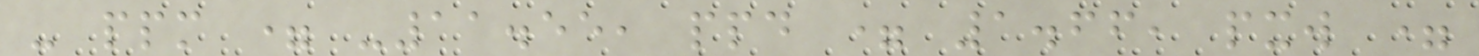- ppm = -11.55, ppd = 1.66, pxw =
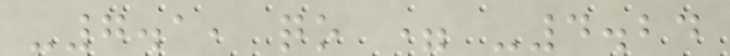-7.1, qo = -4.24
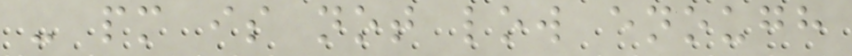- pm is not low enough
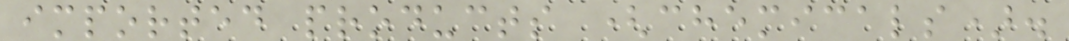imported products (chemicals).
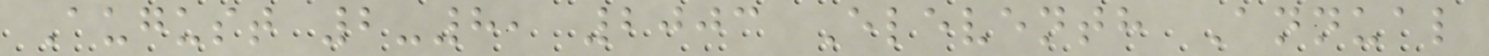August 2-8, 2003 Eleventh Annual
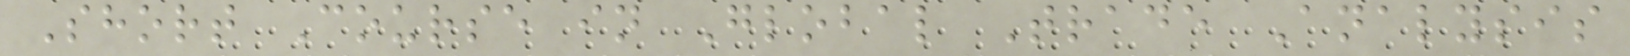Short Course in Global Trade Analysis
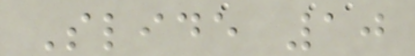Slide 10
